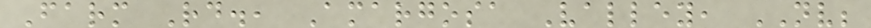Farm Rd., Amargosa Valley, NV;
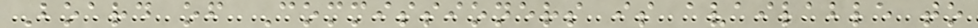Board of Commissioners is available to
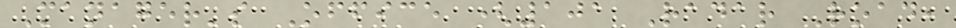Manager's Office (101 Radar Road,
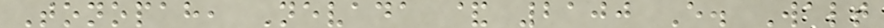Tonopah, Nevada & 2100 E. Walt
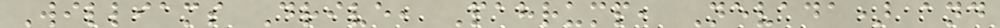Williams Drive, Pahrump, Nevada) and
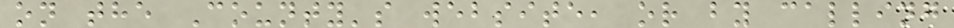on the County's website, or by calling
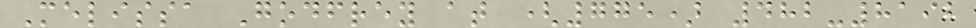Melissa Godfrey at (775) 482-8192
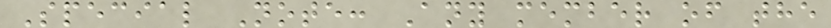Special Note: Any member of the
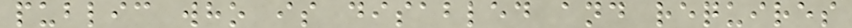public who is disabled and requires
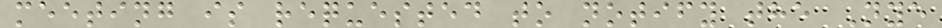meeting is requested to notify the Nye
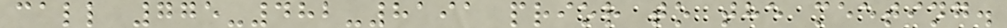call 775-482-8191 prior to the meeting.
